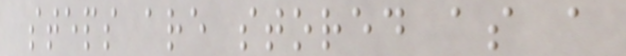steps are stored as a
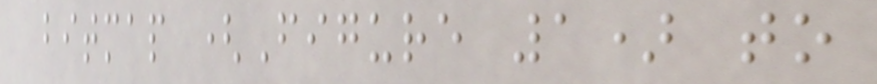bitmap (Figure 1) to
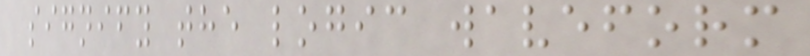signify the logic waveform
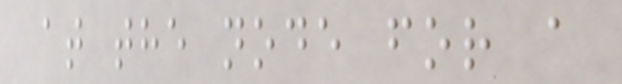at the node for a
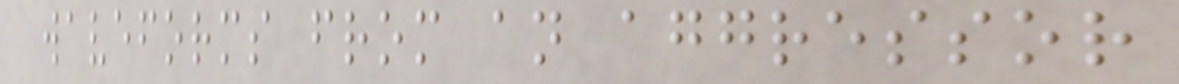waveforms from an aggressor
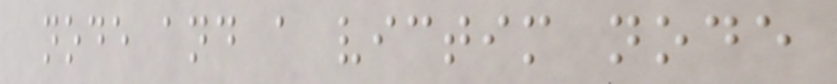node and a victim node
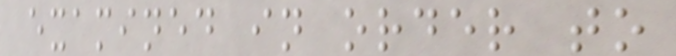examined in order to
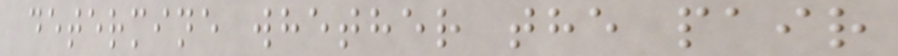determine whether the pair
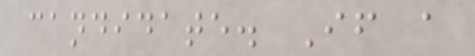candidate. If a
